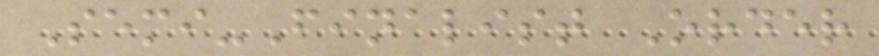Semi-Finalist Order
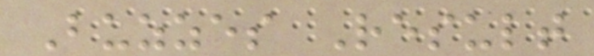Buzzes Result
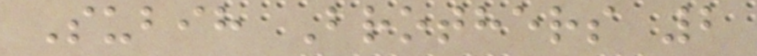Subih Brothers 2
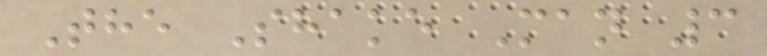The Shake Man 3
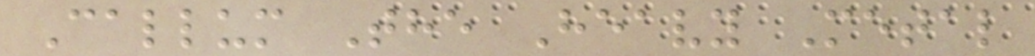Callum The Heavy Metal
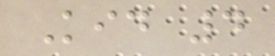Kid 4
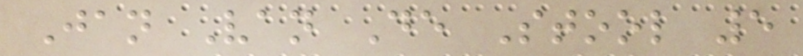Jan Van De Stool 5
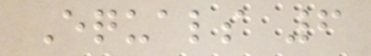Equals 6
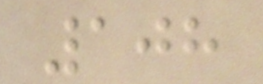108
